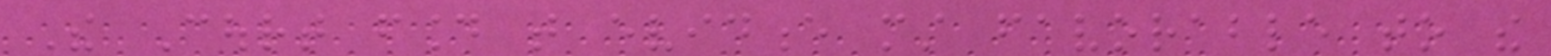The Court found that evidence must favorable to the
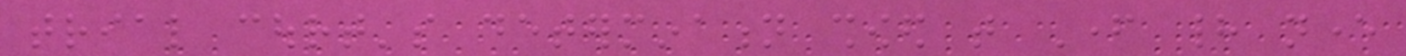trial court's determination showed that Father had never
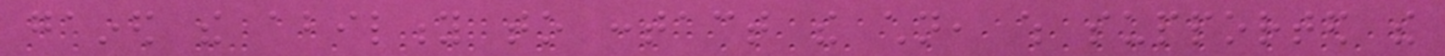gained the ability to contact the children, which supported the
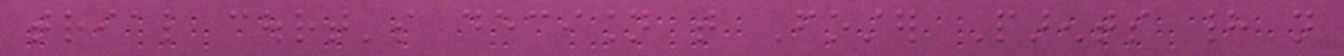trial court's decision that Foster Parents had not
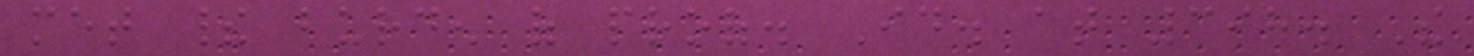met their burden of proof. Id. at 398. The
